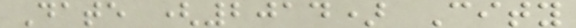Date (2014) City
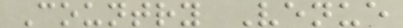Country Venue
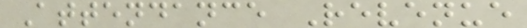Attendance Revenue
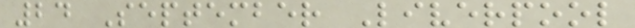24 September Liverpool
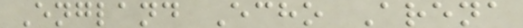England Echo Arena
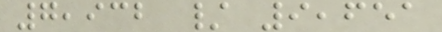7,932 / 9,651
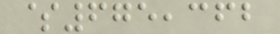$675,362
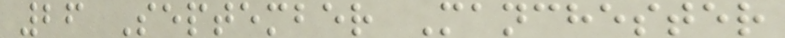26 September Manchester
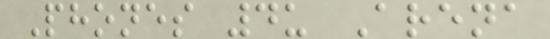Phones 4u Arena
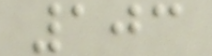103
